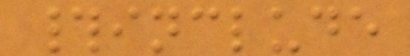#include
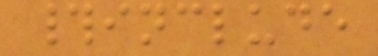#include
